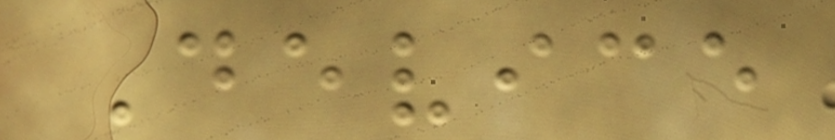Device
